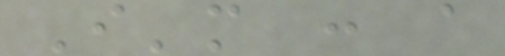I'm : a
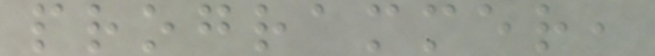programmer,
